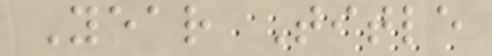Year Title
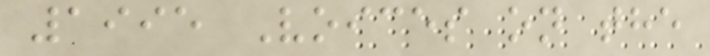1995 Voices on the
